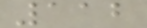112
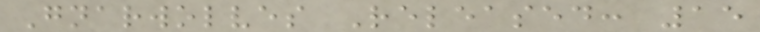Gnarwolves Released: 15
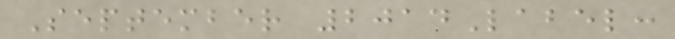September 2014Label:
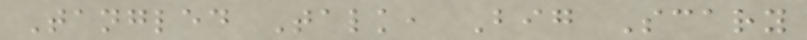Tangled Talk, Big Scary
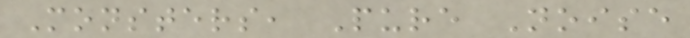Monsters, Pure Noise
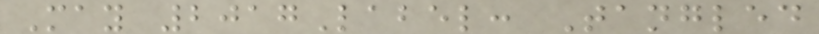May 2017Label: Tangled
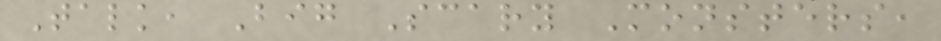Talk, Big Scary Monsters,
